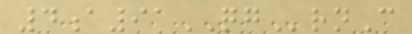4a91QGrnC
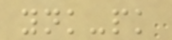ynk-pk
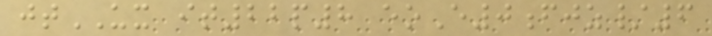jtUX it22p8 eoE0fjz/6
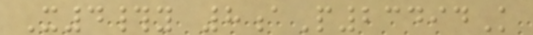X4#y 8aP23494K
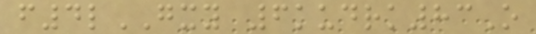f4lGXY 6kudrk83O
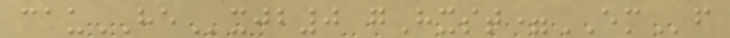cauHExjb0 gHxst=EMf
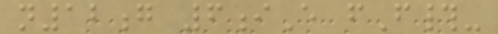n12g 6iE fF#-
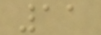11
